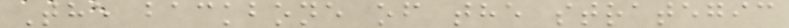The backbone of the strategic
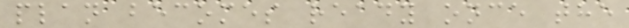plan becomes ready once the
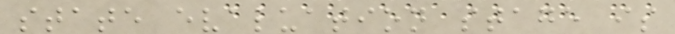state evaluation stage is
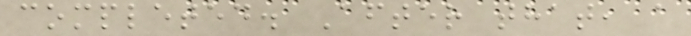completed. After that, a
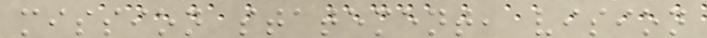mission statement, vision
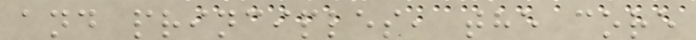and principles, the core
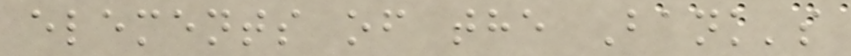elements of the Bank's
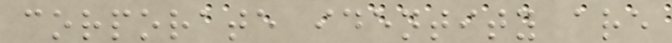corporate identity are
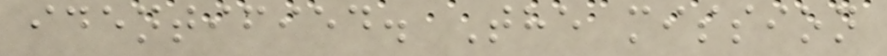identified. The mission
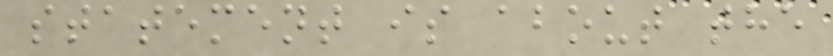statement is about the
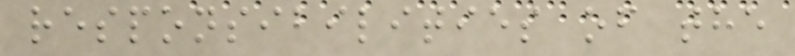responsibilities of the
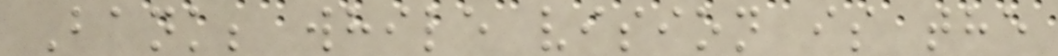Bank; while vision is the
